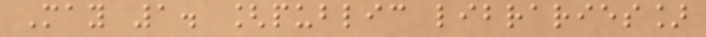May 1. [public libraries]
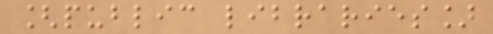[public libraries]
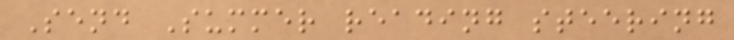Send Summer reading steering
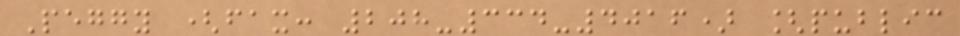Peggy (fax: 208-334-4016) [public
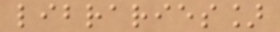libraries]
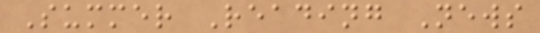Summer Reading News
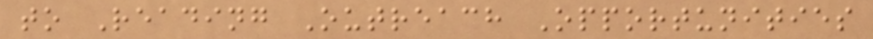to Reading Outreach Opportunities
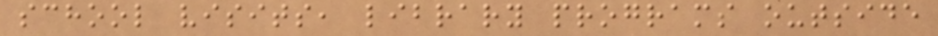school visits, library programs outside
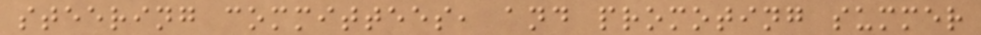steering committees, and promoting summer
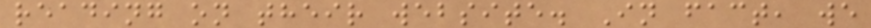reading on their website. In fact, we
